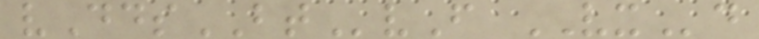vDdsBTvF VXd
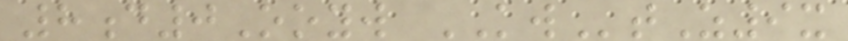8d0Ooyw KWtZ9x
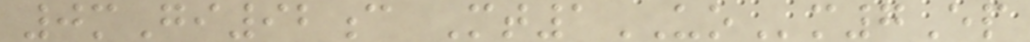0mGi92c Mt1UOm7Ep
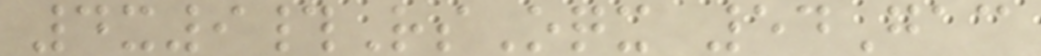4x9#RsOqx 54Gac
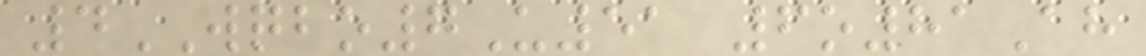4WQBO7U51 6o81Ah
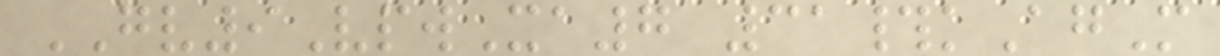GV9VpwXa7 31#kAgM
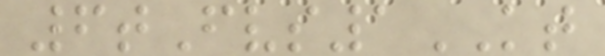6tFvs1KT
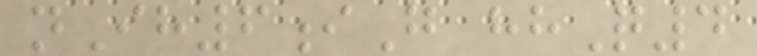nIh6iG hhQ4
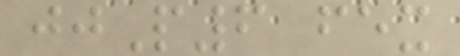jjP6 fex
